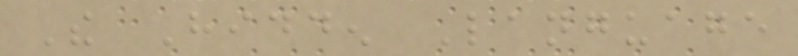The Hidden Language
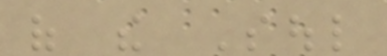of the Soul
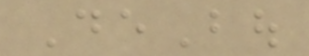DeBou
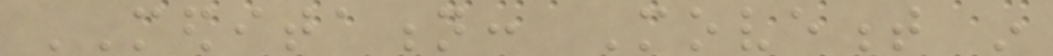MEDITATION: Movement in
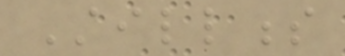Stillness
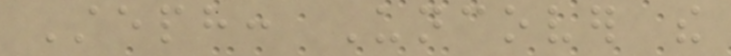Steph: Uncover the
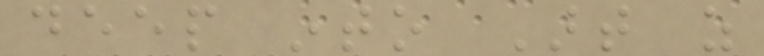deep into Art as
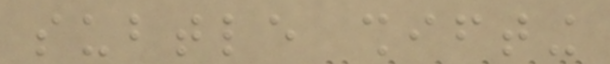subtle shifting
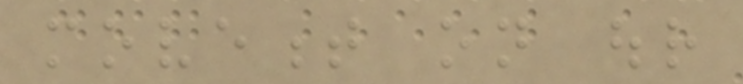movement on our
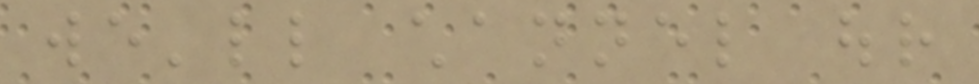we'll channel our
